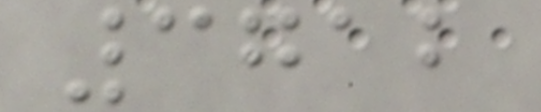3712
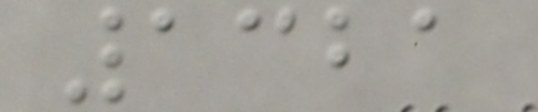1321
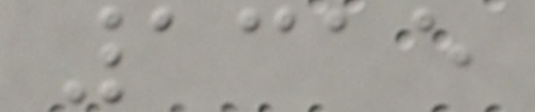1315
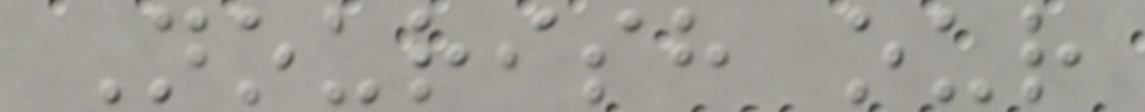Nourish our
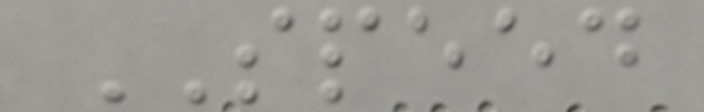SPEED
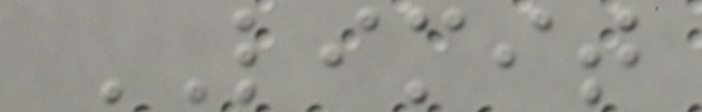LIMIT
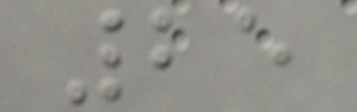25
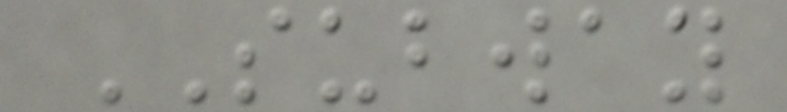SUBWAY
